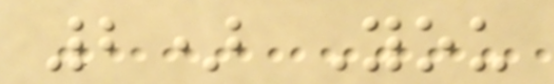2) You
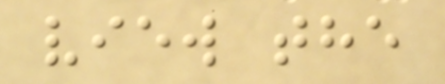view the
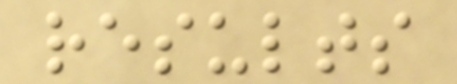results
